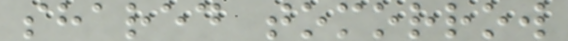shared tomorrow
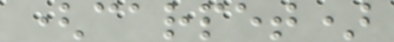(carpet)
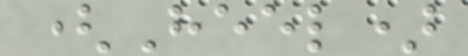(Heel)
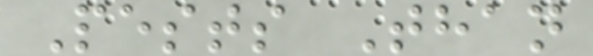Pests Than
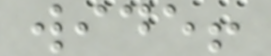wide!
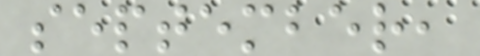september,
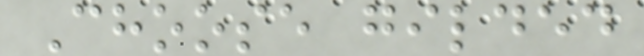Choose gilded
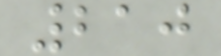210
